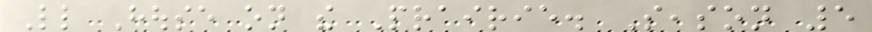Little House on the Prairie. Season 5
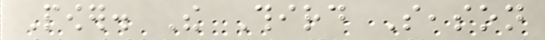Power. The Third Season
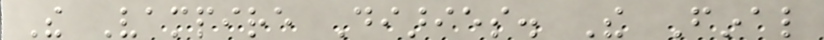The Vampire Diaries. The Final
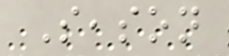Season
